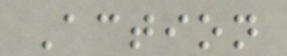Action
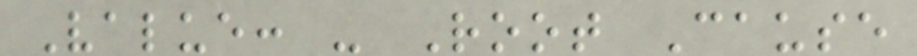Value: - Root Cause
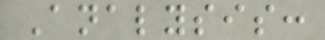Analysis:
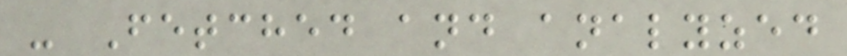- Fetched and analyzed
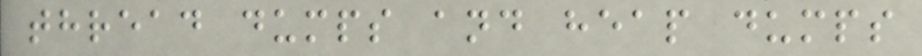thread dumps and heap dumps
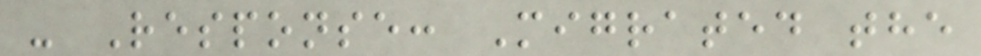- Response: Migrated the
